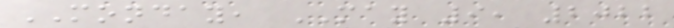MONDAY, MAY 9, 2022
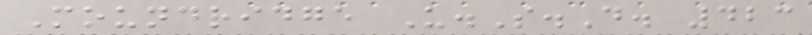Moundridge U.S.D. 423
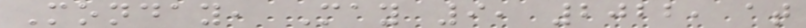Monday, May 9, 2022, at
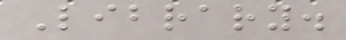Library.
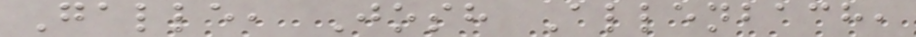Galle, Josh Allenbach,
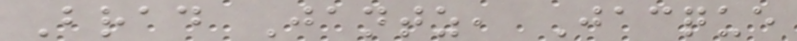Brad Jantz, Jacque
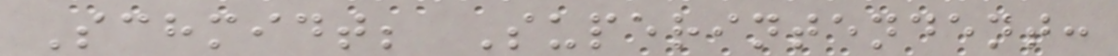Schmidt; Superintendent:
